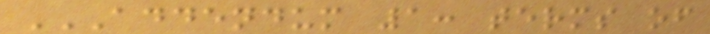ADDENDUM 1: TERMS OF
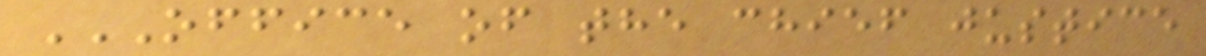OFFICE OF THE CHIEF JUSTICE
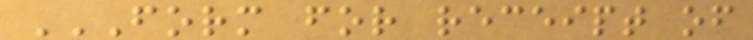FORM FOR RECEIPT OF
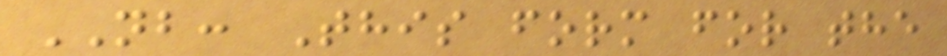NB: This form for the
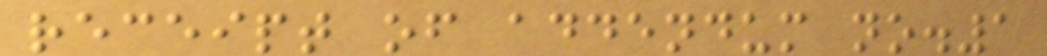receipt of addendum no.1
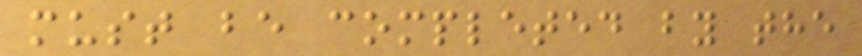must be completed by the
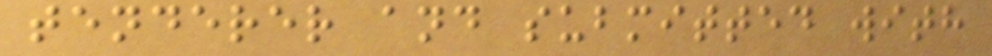tenderer and submitted with
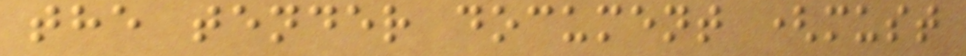the tender document (must
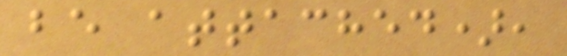be attached),
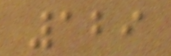129
